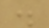.
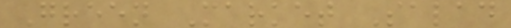Green Market Salad
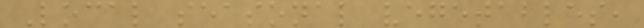Local seasonal vegetables,
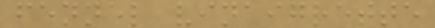fennel vinaigrette
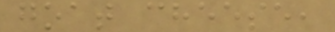goat cheese,
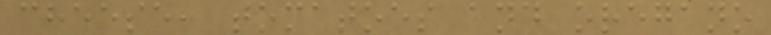cheese, tomatoes and oregano
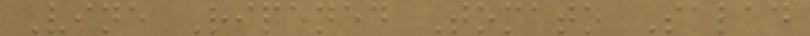Vine Ripened Tomato Salad
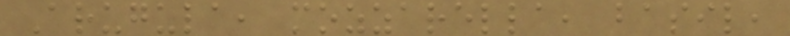Arugula, mozzarella, basil,
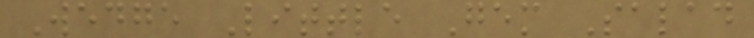Wedge Little Gem Salad
